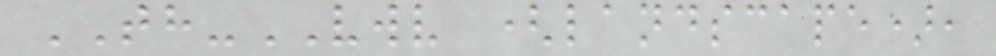TH-VWV (landscape),
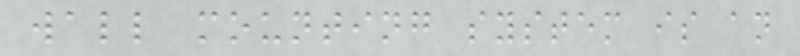wall mounting system is an
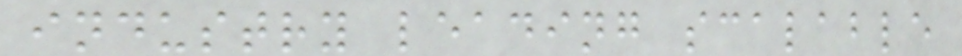industry leading scalable
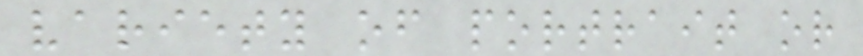variety of portrait or
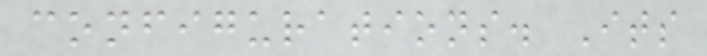configurations. Its
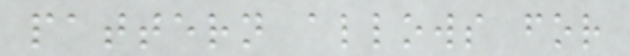pattern allows for
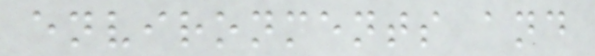environments and
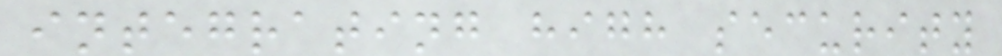integrating high security
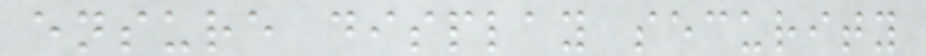ensure display security
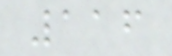116
